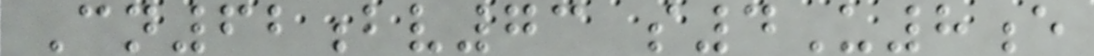Cn62bv73 s4U8e
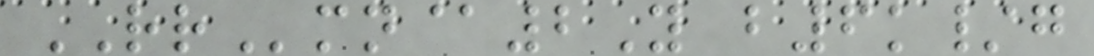RRmn@2Y b6k/g
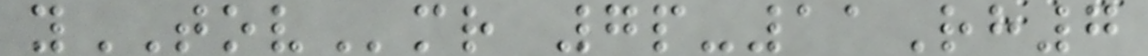yTOVmr 7p-11Rh7
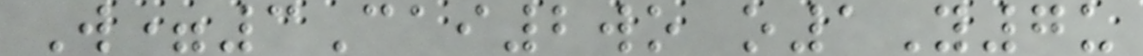W=3Cai2wo o1Y7u
